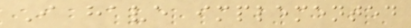I have implemented
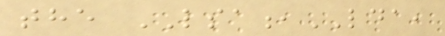the LSA,LDA,
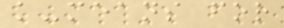k-means for
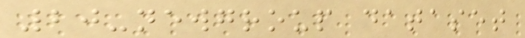20-newgroup dataset
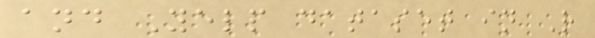and Yelp dataset in R
